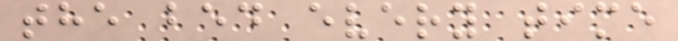the bed every time
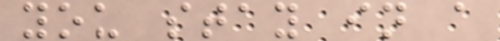you stay in a
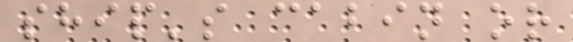ship's cabin or
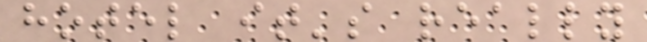hotel it's really
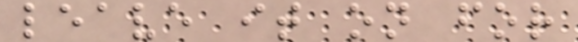leave it on for
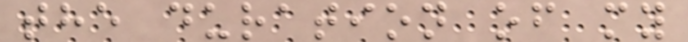the duration of my
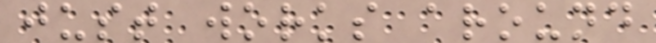just works around
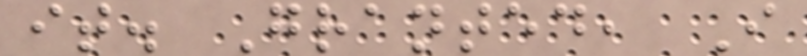it. Granted, I
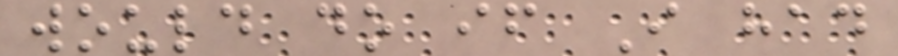would do if I had
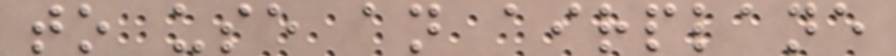to use an airplane
